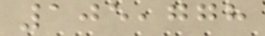105,778
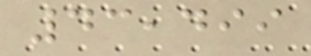43,499
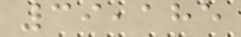39,185
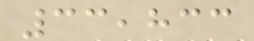33,833
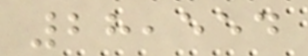28,554
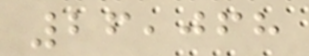26,068
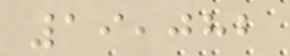19,082
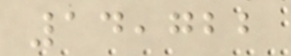14,722
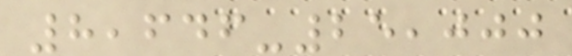8,646-25,000
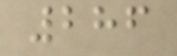286
